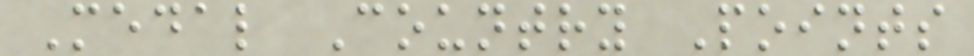Medal Country Points
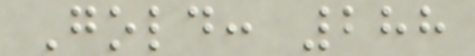Gold: 288
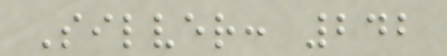Silver: 242
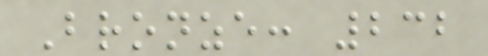Bronze: 232
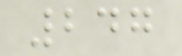247
